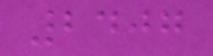2407
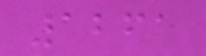1261
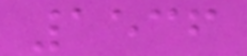1536
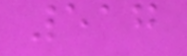517
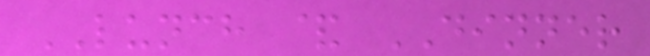LUNCH & DINNER
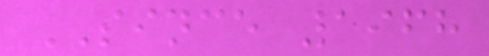SINCE 1968
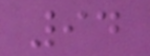94
